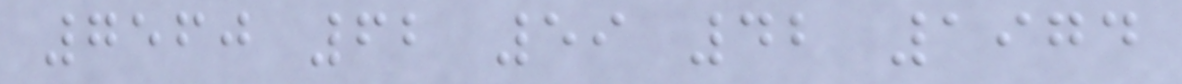7560 62 59 42 1974
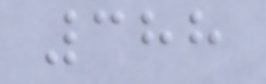388
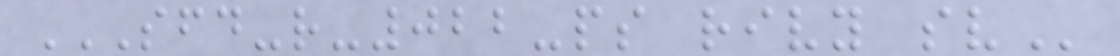SFD-R-022-PS RIVY SV
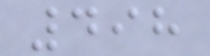498
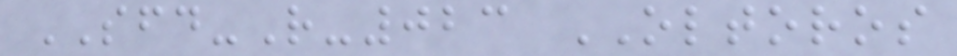SFD-R-023 OLTOROS
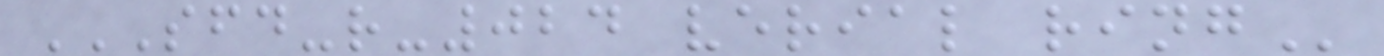SFD-R-024 VERIAL RING
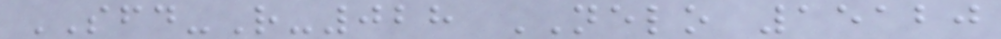SFD-R-028 NELO 15120
